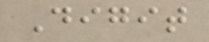Digit
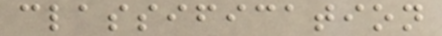classification
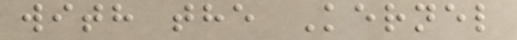with the Kernel
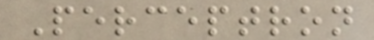Perceptron
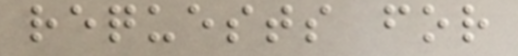requests for
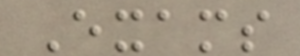Exams
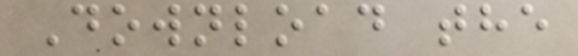Download the
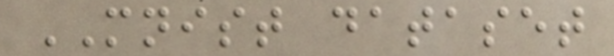MNIST dataset
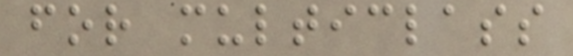for multiclass
